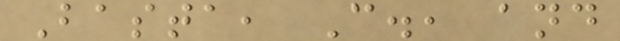Basta, C., and
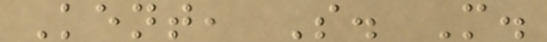Kent, S. M.
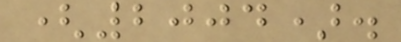(2004).
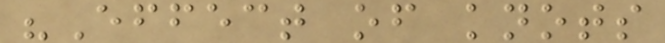"Effect of knots
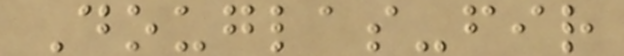Douglas-fir
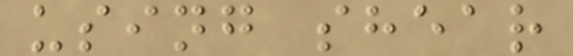using shear
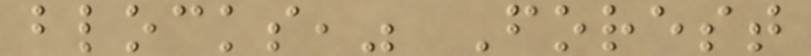blocks," Forest
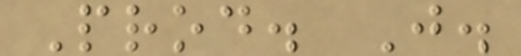Prod. J.
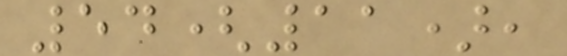54(11),
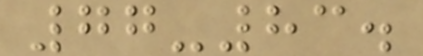77-83.
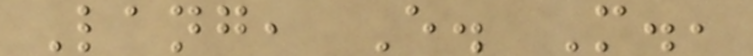Lang, E. M.,
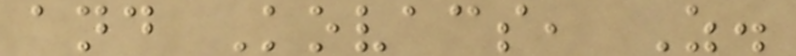and Kovacs, Z.
